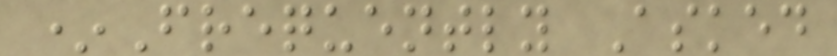*Frequently Asked
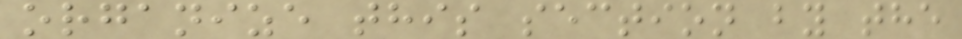organize this section by the
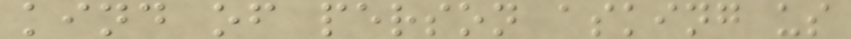kind of person asking us
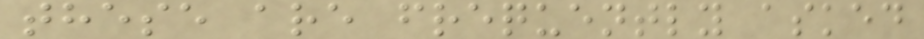these are frequently asked
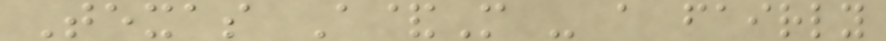Texas A&M - a fairly
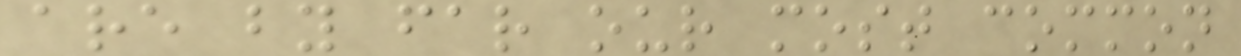are by far our most common
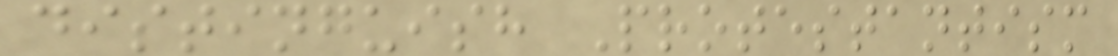distinguish Protestantism
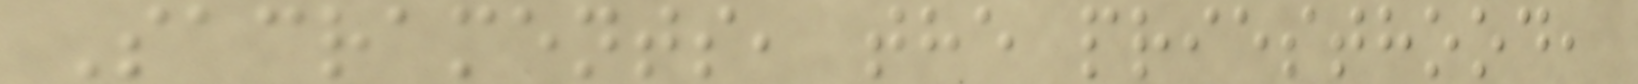Sacraments, the priesthood,
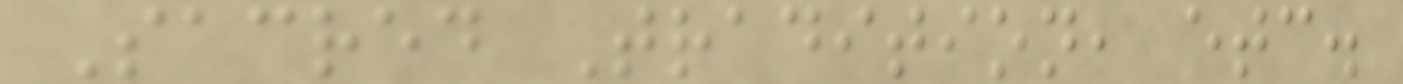Sacred Tradition, etc.
